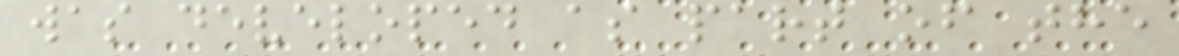was developed as part of the
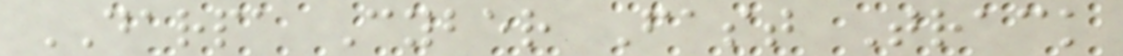DARPA Cyber Fast Track
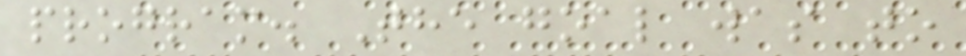program. The goal was to
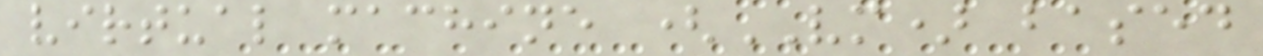virtual machine (VM) based
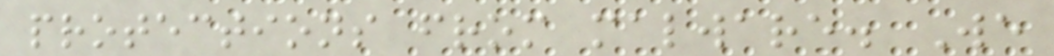protections from malware. We
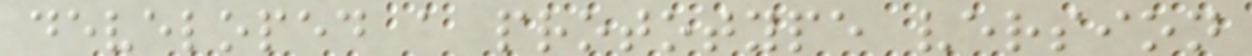developed a prototype version
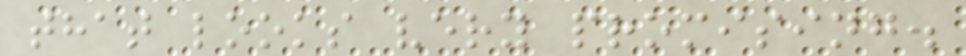that looks very promising.
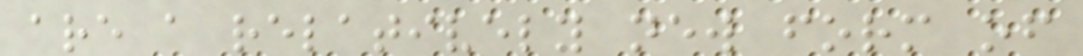are a relatively new form of
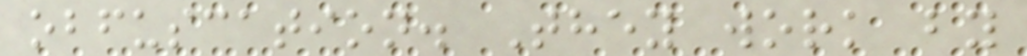obfuscation. They work by
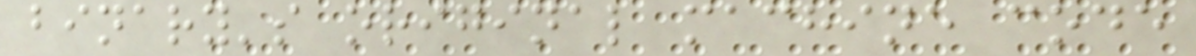binary's original machine code
